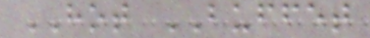HOT BUFFET
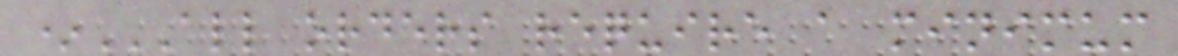*ALL ORDERS REQUIRE A MINIMUM
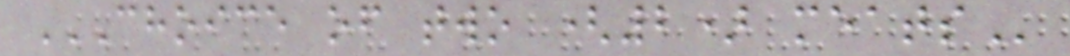CHOICE OF TWO (2) MEATS
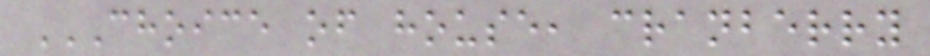CHOICE OF HOUSE, CRANBERRY
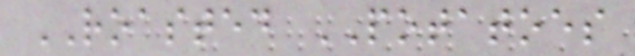ROASTED POTATOES
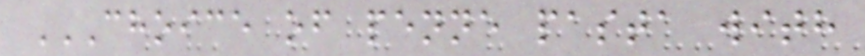CHOICE OF PENNE PASTA WITH
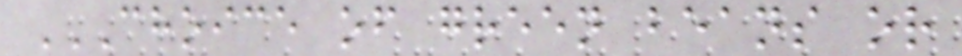CHOICE OF GREEN BEANS OR
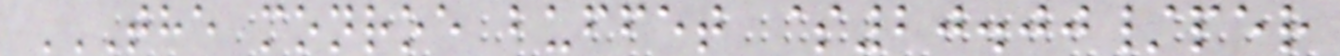THE MONROE BUFFET $20.00/PER
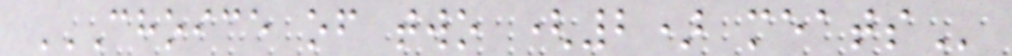CHOICE OF TWO (2) MEATS
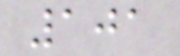101
